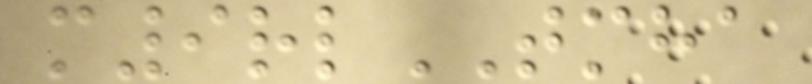m9rlTMHA
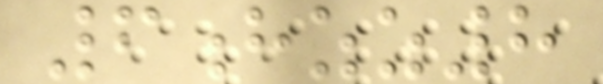6hzz8
